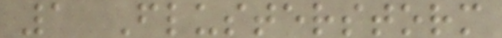1 Flusterstorm
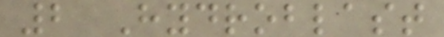2 Hydroblast
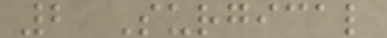2 Surgical
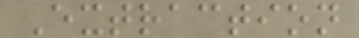Extraction
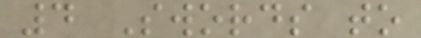4 Swords to
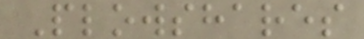Plowshares
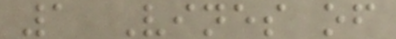1 Vines of
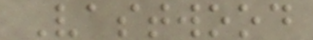Vastwood
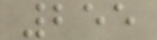255
